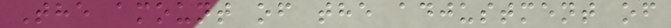The amount of the adjustment of
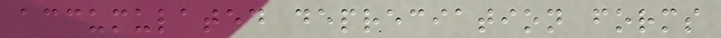accumulated depreciation forms
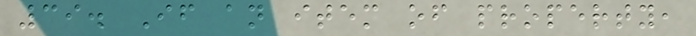39. If an item of property,
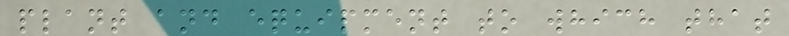plant and equipment to which that
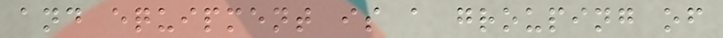and equipment is a grouping of
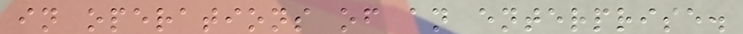in operations of an enterprise.
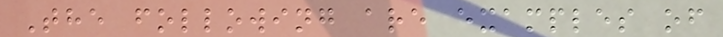The following are examples of
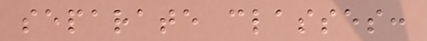separate classes:
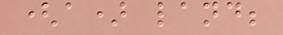(a) land;
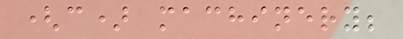(c) machinery;
